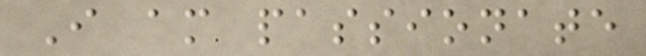I am passionate
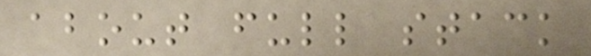about full stack
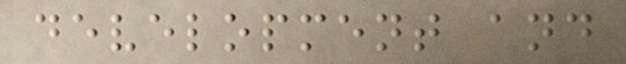development and
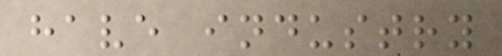have industry
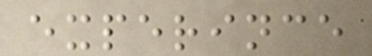experince
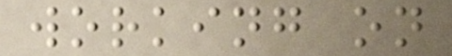working on
